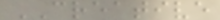CREATIVE
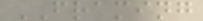FRAMING
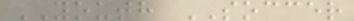YOUTH SOCCER
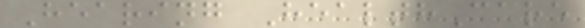Hearing HealthCare
